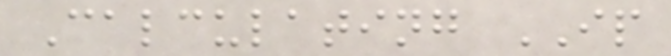Calculating IP
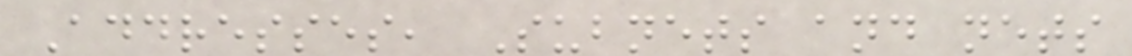Addresses, Subnets and nets
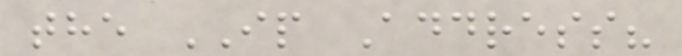the IP Address?
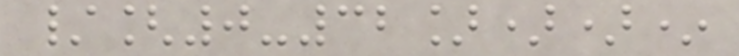/[0-32]))*
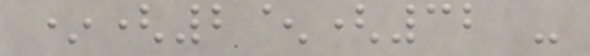*(2^(32 -
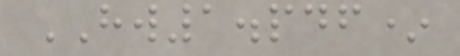HW1.pdf*
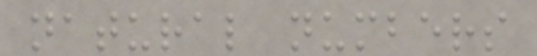natural numbers
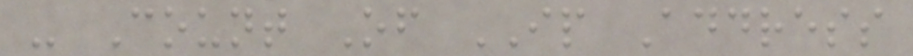- Count Of IP Address
